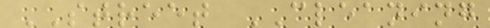STREET CLEANING
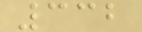332
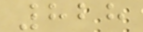828
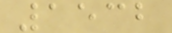1532
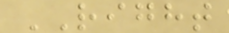RIGHT
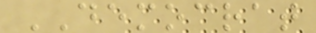DEMOCRAT
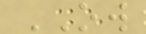OW
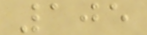105
